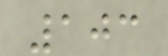103
